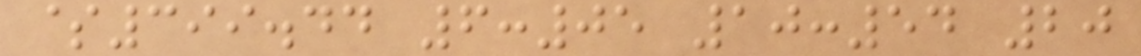$399.44 6:05 10:54 20
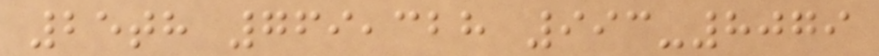25th 769,328 993-8079
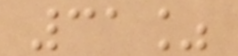31%
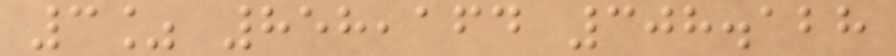3% 858,164 308.128
